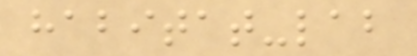habitat-lab
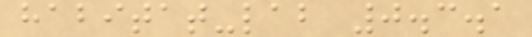habitat-lab 0.3.1
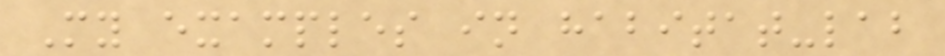My examples in habitat-lab
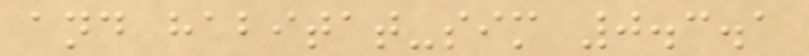and habitat-sim 0.3.1
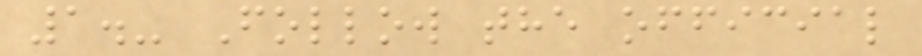1.- Follow the official
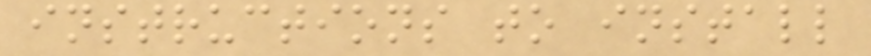instructions to install
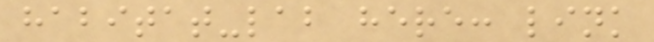habitat-lab here: link
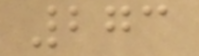273
